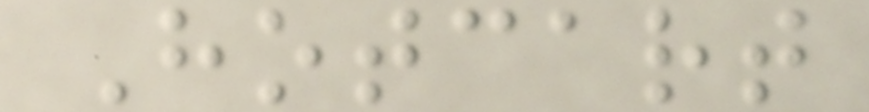Hotcart
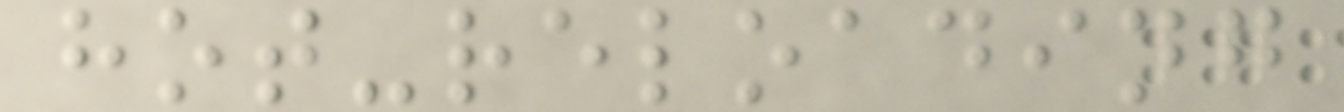hot-reloading
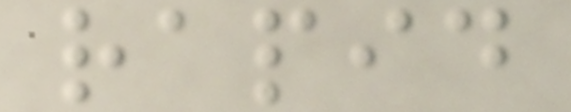rapid
